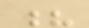?
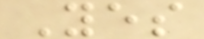Yes
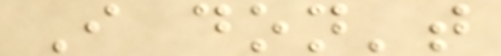I don't
